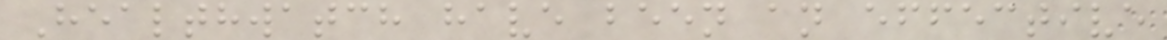Healthwatch have been an effective
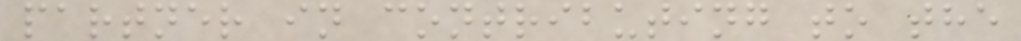partner in contributing to the
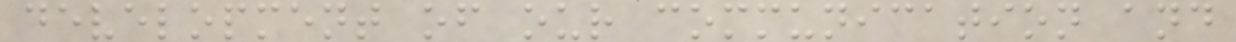development of our communication and
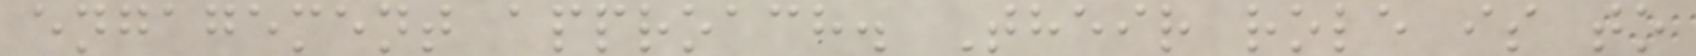engagement approach. Their role is to
